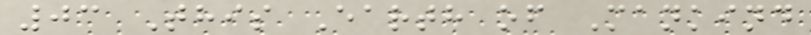03 This Earth of Mankind
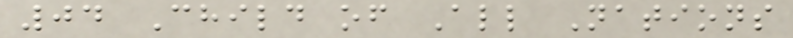04 Child of All Nations
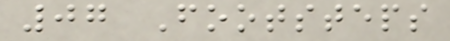07 Footsteps
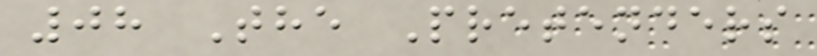08 The Pretenders
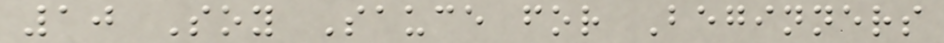10 Soy Sauce for Beginners
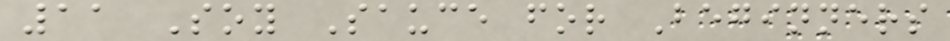11 Soy Sauce for Beginners
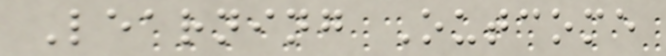Learning Outcome
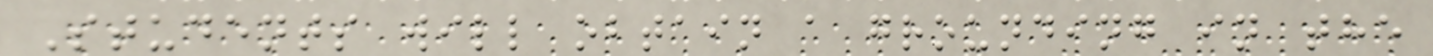Students will obtain a grounding in the
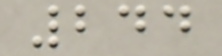244
